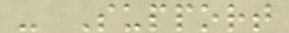- Support
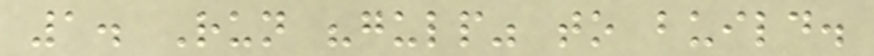1. Run "gulp" to build.
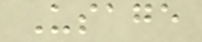Usage
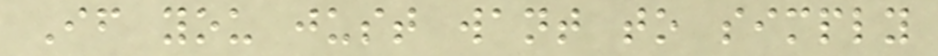If you just want to simply
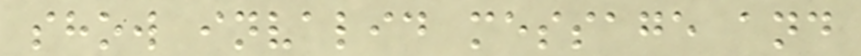show invalid message and
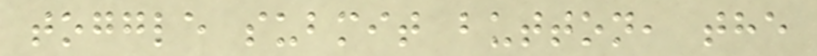toggle submit button, the
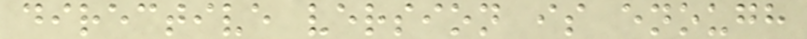directive version is enough
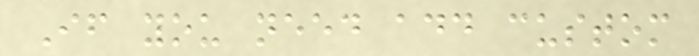If you need add custom
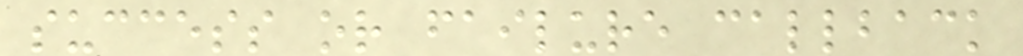success or failure callback
